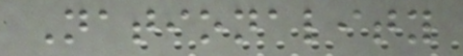Nationality
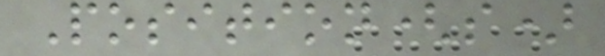Position(s)
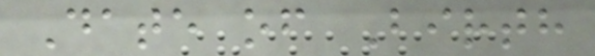Date of Birth
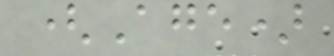(Age)
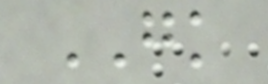GK
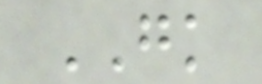GK
